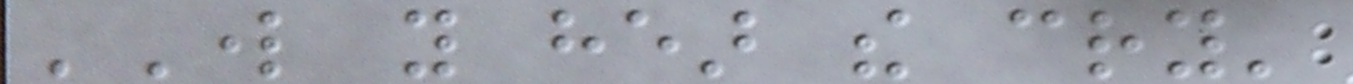'Lord you hear the cry'
